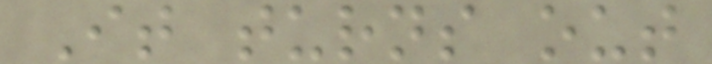It turns out
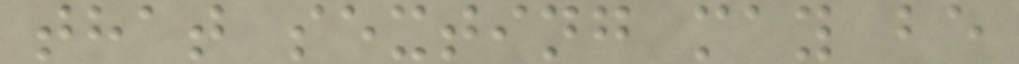that sexting may be
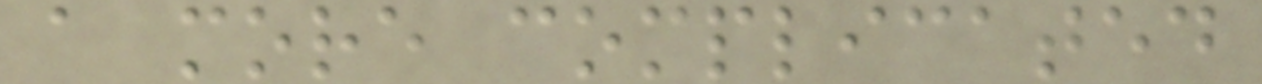a more complicated
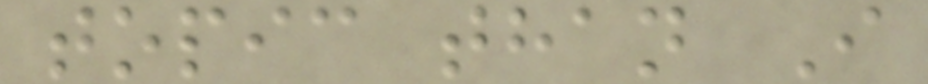topic than I
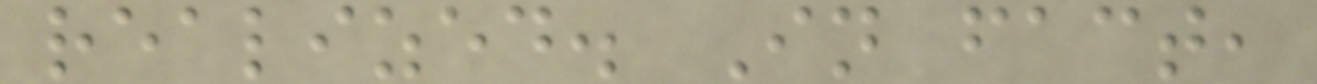realized. In fact,
